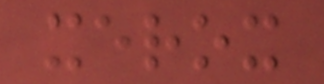xerox
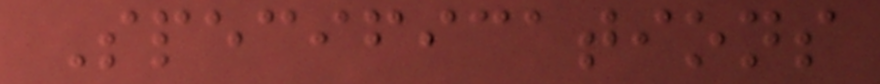Specifications
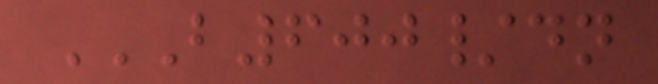B600/DN
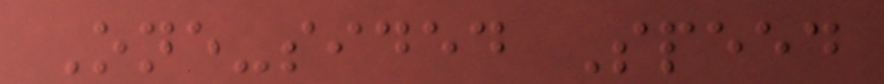One-sided Speed
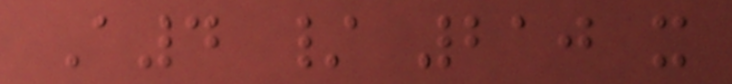A4 / 210 x
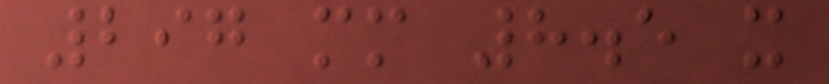297 mm 8.5 x
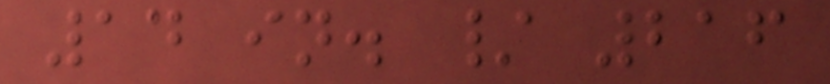14 in. / 216
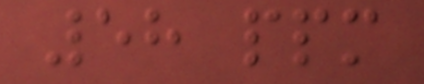58 ppm
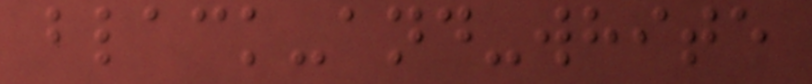black-and-white
